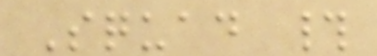Squad #
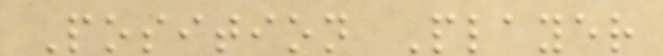Position Player
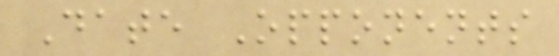Date Opponents
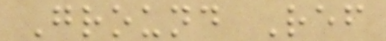Ground Ref
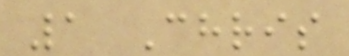1 Chris
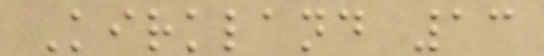Kirkland 13
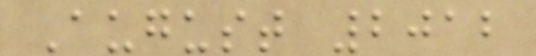August 2012
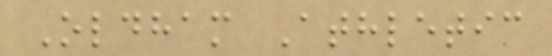Oldham Athletic
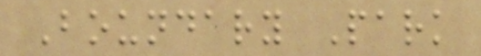Boundary Park
